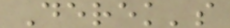Derek's
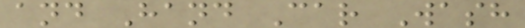and Hand Car Wash
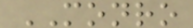MONRO
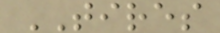TIRES
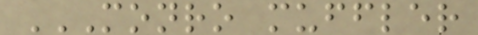MONRO MUFFLER
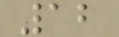12
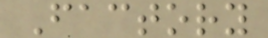Factory
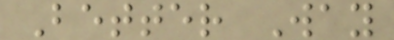Better Way
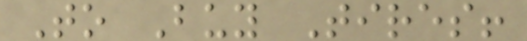To Buy Tires!
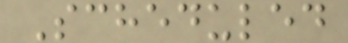Scheduled
